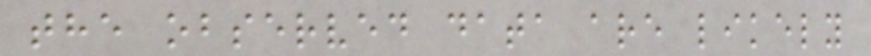the observed data are likely
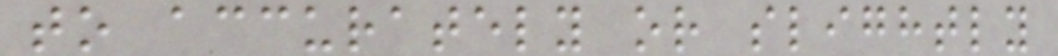to accurately or slightly
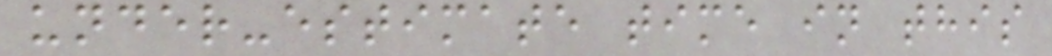under-estimate time in this
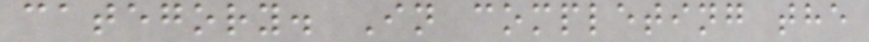category. In completing the
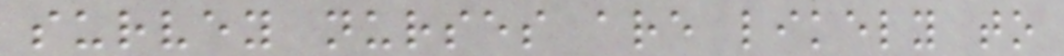survey nurses are likely to
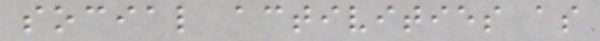social activities as
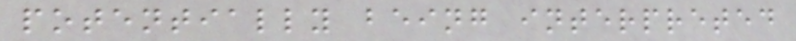potentially being interpreted
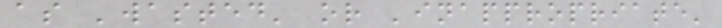as 'wasted' or 'inappropriate'
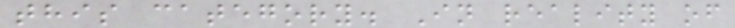this category. In reality of
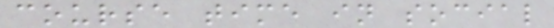course time in social
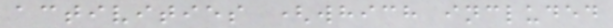activities (which included
